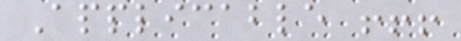Applicable !!!
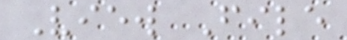View File
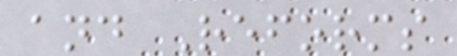and Reforms
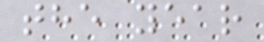the year
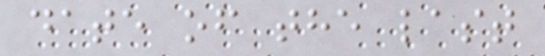date of the last
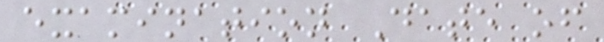examination Date of
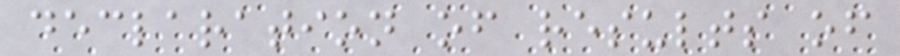declaration of results of
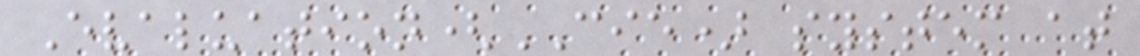Evaluation(CIE) system at
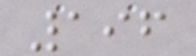196
